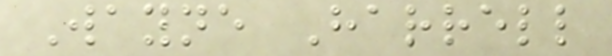Wayne Harrell
